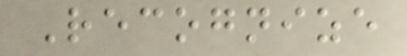Recognize
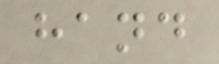hand
